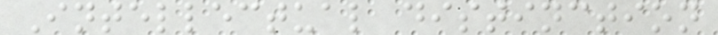Intellectual distinction
